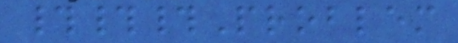###Problem
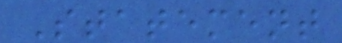Statement
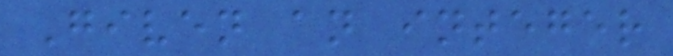Given an integer
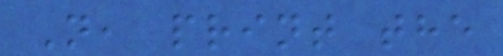N, print the
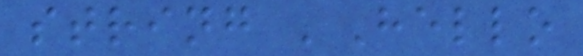string 'Hello
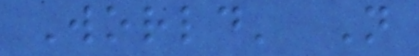World' N
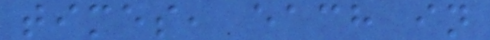times, each in
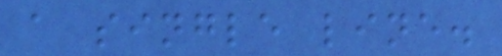a single line.
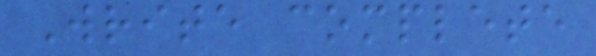Write complete
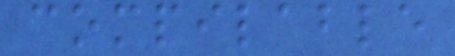compilable
